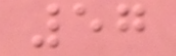57
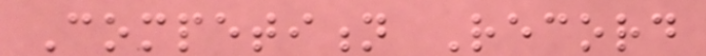Competition Record
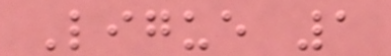Ligue 1
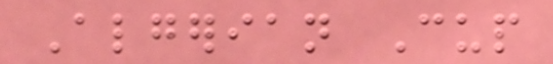Algerian Cup
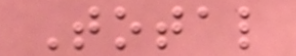Total
